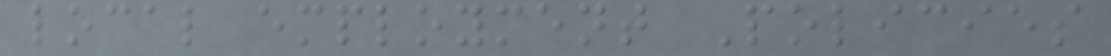local employment Policies
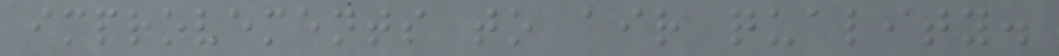improvements to air quality.
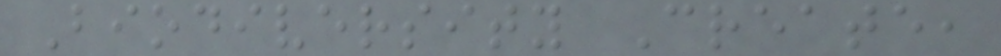Biodiversity Create,
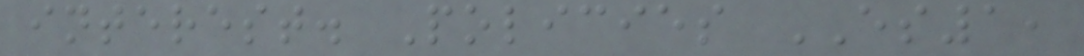interest. Policies ES1,
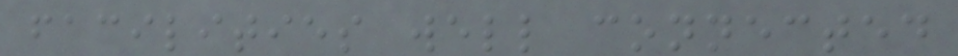facilities well connected
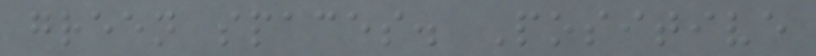green spaces. Positive
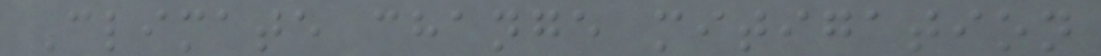Climate change mitigation
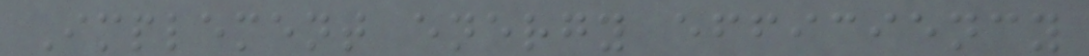Implement energy efficiency
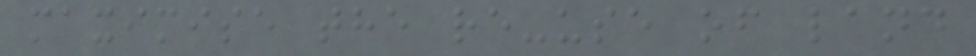maximise the re-use of land
